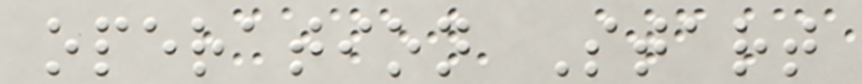operation Start
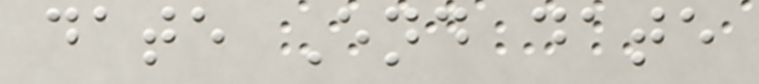date End date
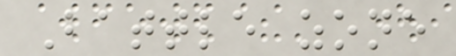Battle zone
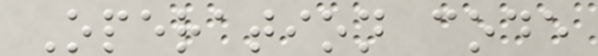Operation code
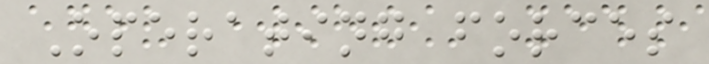Operating forces
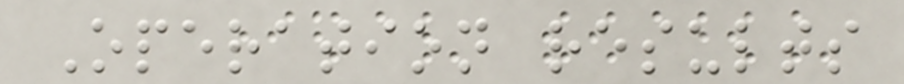Operation results
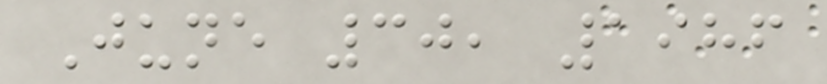June 30, 1986
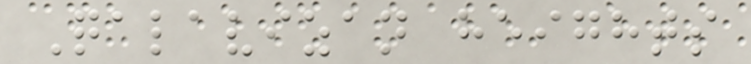Qalavizan heights
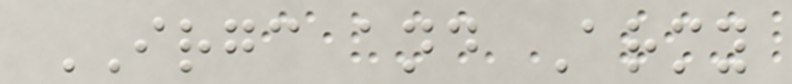IRGC and Army
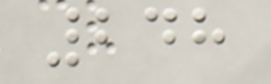248
